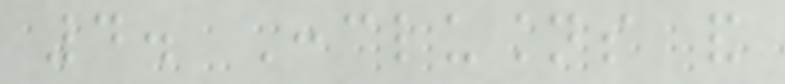4. Conclusions and
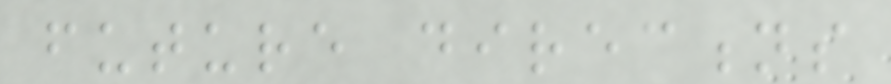future directions
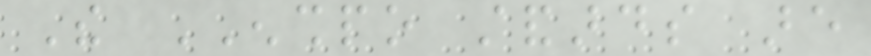The ENSHPO standards are
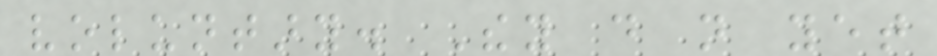voluntary. They do not yet
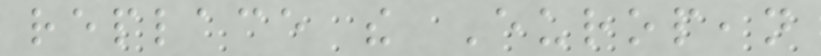replace the European
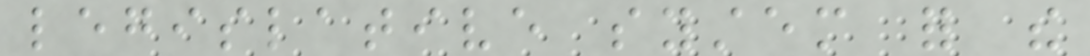legislative system for the
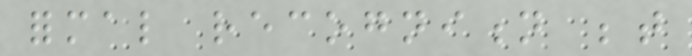formal recognition between
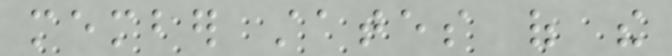member states of the
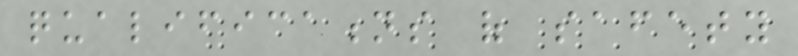qualifications of safety
